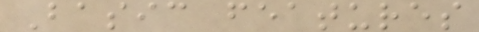Basic features
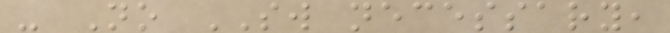- No SW necessary,
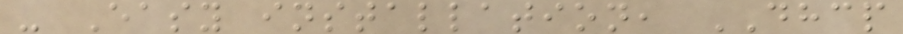- Easy installation, DHCP
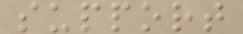support
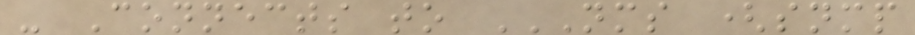- Connects to NMS (SNMP
